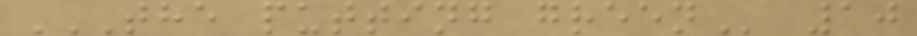THE PUTTING GREEN 10
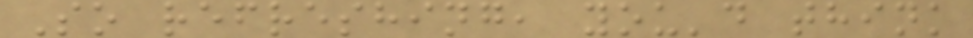So refreshing, you'd think
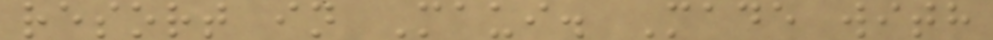resort in Maui. Made with
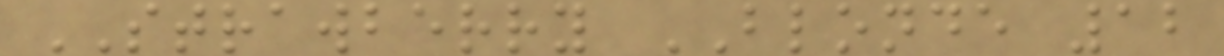STRAWBERRY BLONDE 12
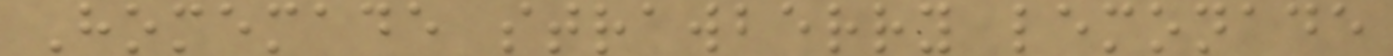Homemade strawberry lemonade
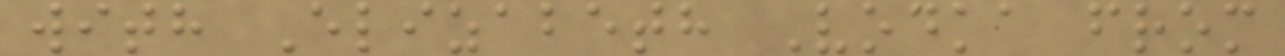with Elizabeth Vodka from
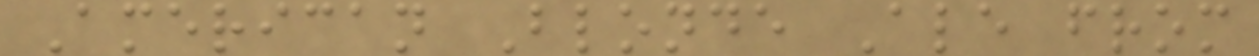American Blonde Ale from
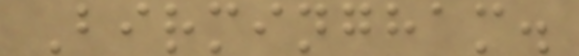Birmingham.
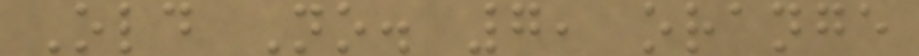Old No. 7, orange
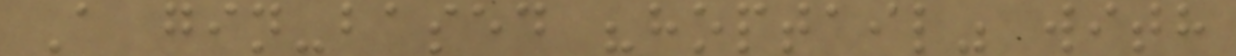A gin-based "hoptail" with
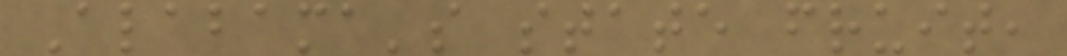Alabama's state fruit,
